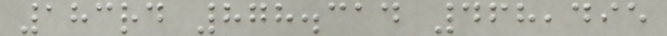183rd 878.314 468,495
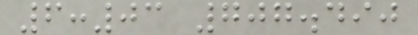6:03 707.490
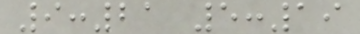9:21 5:19
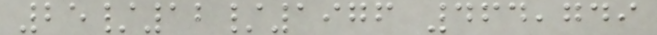25/12/1976 464,749
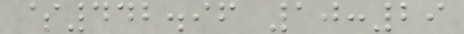$442.96 10:29
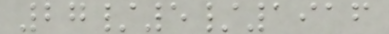27/5/1916
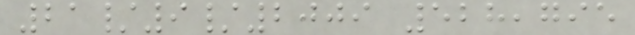21/9/2009 528,795
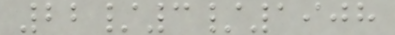22/3/1908
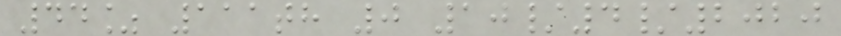44% 111th 0 10/4/2020
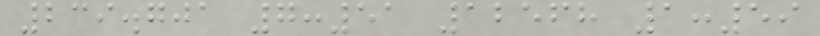239.701 7:51 12568 1:59
